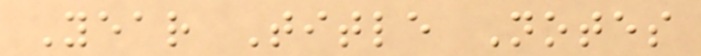Year Title Notes
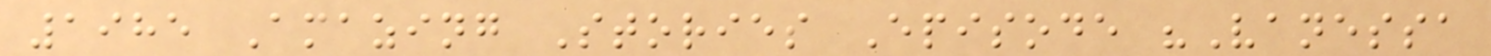1985 Amazing Stories Episode "Vanessa
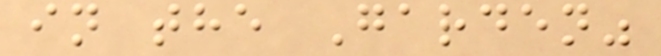in the Garden"
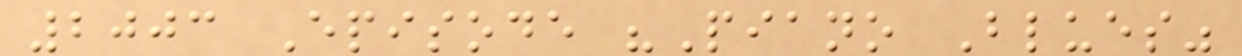2003 Episode "Piano Blues"
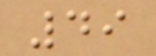49
